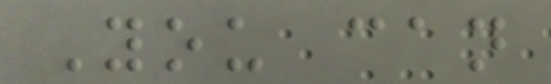You can
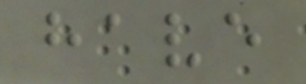have
